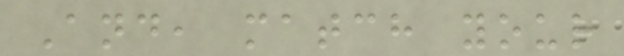And, match your
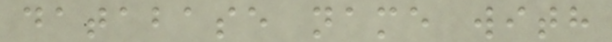database name with
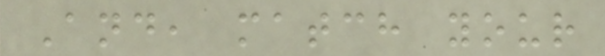And, match your
